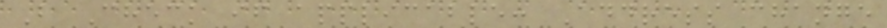B Check if applicable: Address change
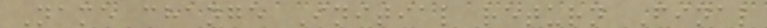Name change Initial return Final
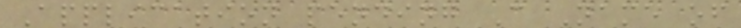Application pending C Name of
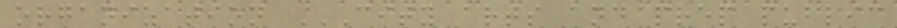organization CITY ARTS AND PREP PUBLIC
